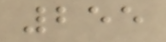255
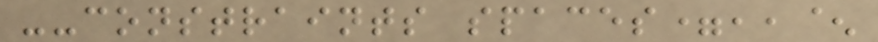--constraints spaces=,,^
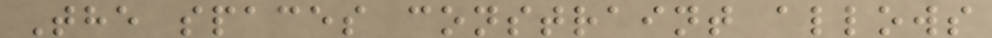The spaces constraint allows
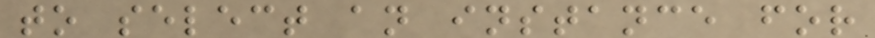to select an instance for
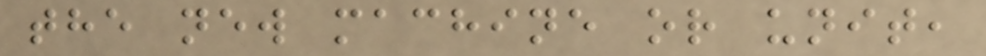the new machine or unit,
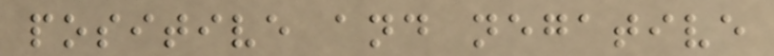positive and negative
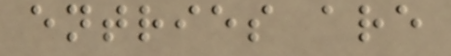entries are
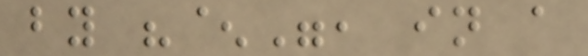by "^", in a
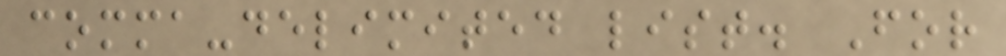comma-delimited list. For
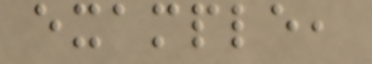example,
